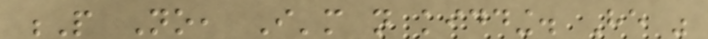P No, I'm not kidding. He was
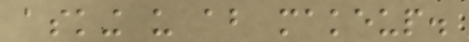asking us about makeup.
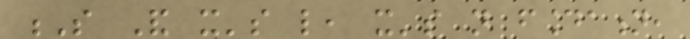S And it's like, it's not foundation,
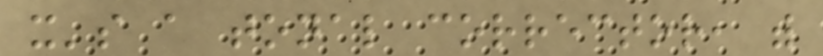it's a tonal corrector, with
